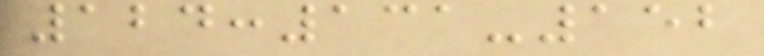124:131-152
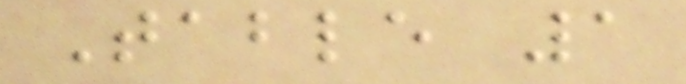Table 1
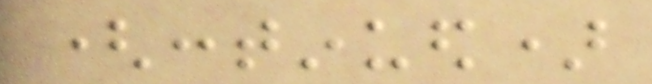(continued)
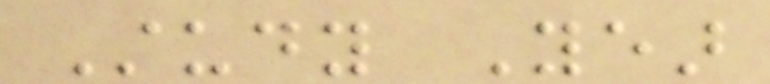Study Year
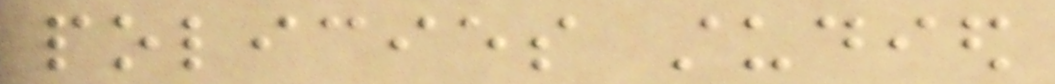policies studied
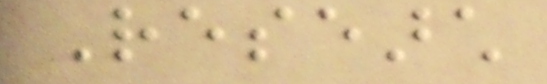Research
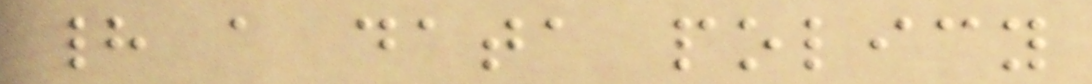had a data policy
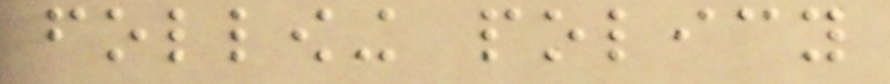following policy
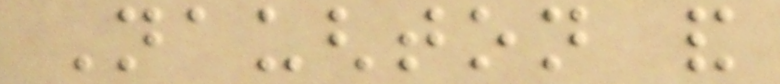Naughton and
